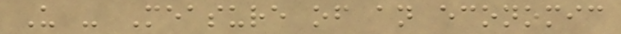U - Measure of an economic
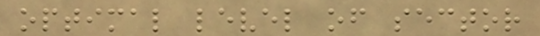optimal level of sector
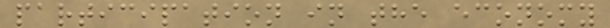participation in the economy
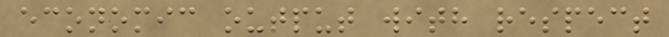economic output with respect
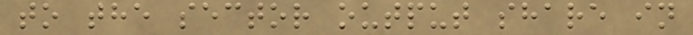to the sector output share in
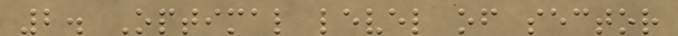2. Optimal level of sector
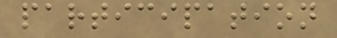participation
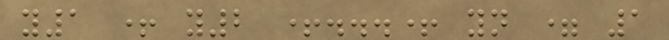y1 + y2 +...+ yn = 1
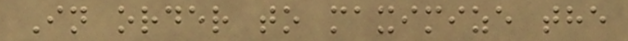In order to maximize the
